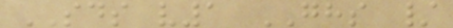SDS v1 GHS /
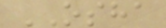OSHA
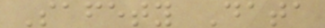Safety Data
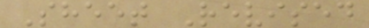Sheet Revised
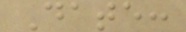Date:
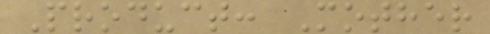Product: Mother
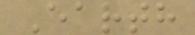Earth
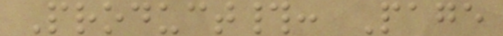Product#: Page
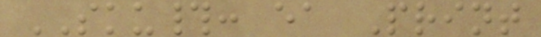SKU#: ea Print
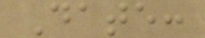Date:
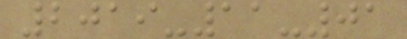2019-11-01
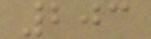203
